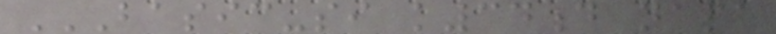BASIC-SI K34D NAPA
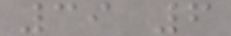39 6
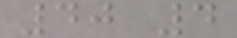40 4
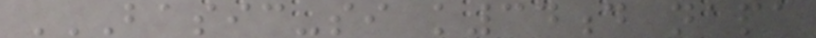BASIC-SI K34D NAPA
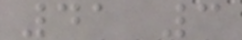41 3
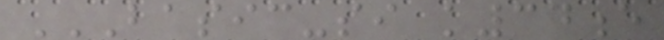BASIC-SI K34E
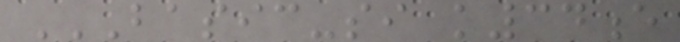BASIC-SI K34E
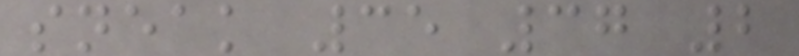sneak 35 37 2
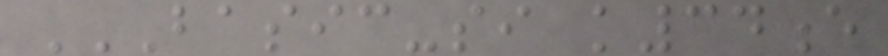BASIC-SI K34E
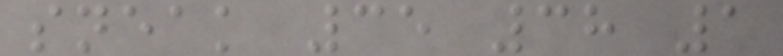sneak 35 38 1
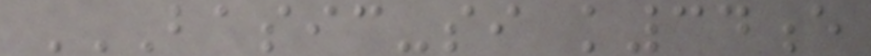BASIC-SI K34E
